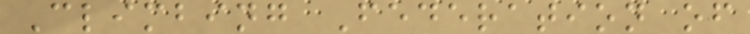Climbing Federation of
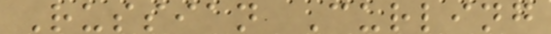Russian Curling
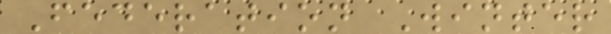Federation Winter
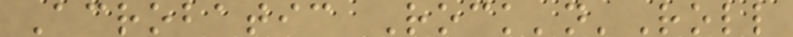Acrobatic Rock'n'Roll
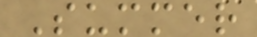Summer
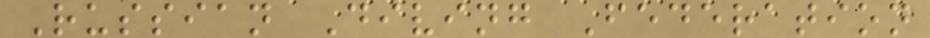Russian Diving Federation
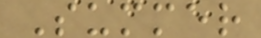Summer
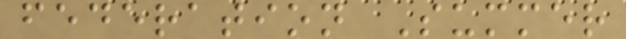federation Summer
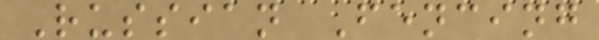Russian Fencing
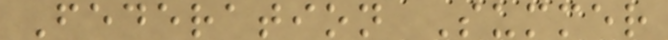Federation Summer
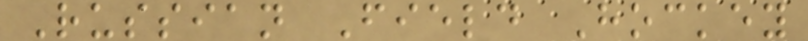Russian Field Hockey
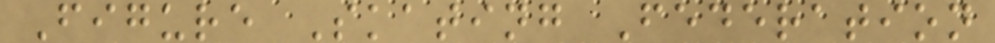Figure Skating Federation
